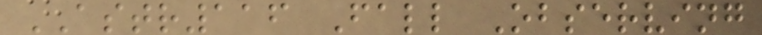ASTR116 Fall Observing
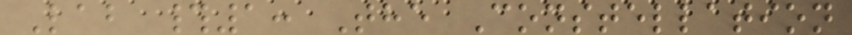Lab #1: The Constellation
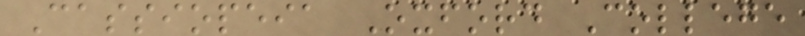Cassiopeia Oxford College
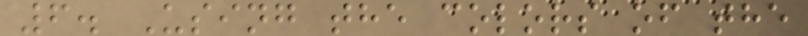6. Using the colors of the
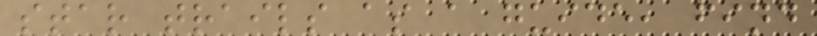star trails as a guide, find
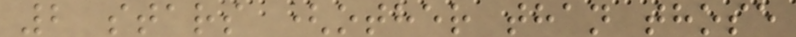2 stars (other than those
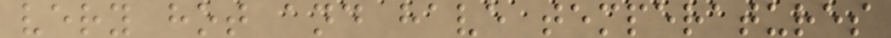very hot and have temperatures
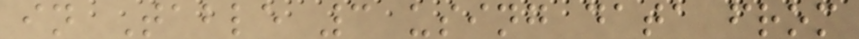in Table 3 using data from
